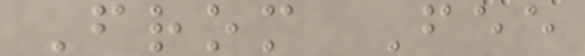From Fee
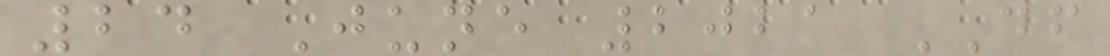24 June 2021 DF
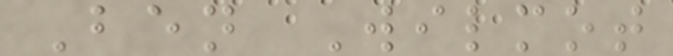Ben Wilmot
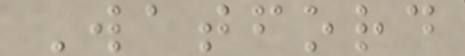Watford
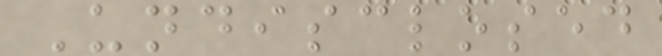Undisclosed
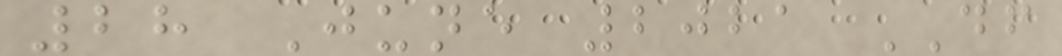28 June 2021 DF
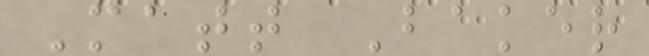Matt Baker
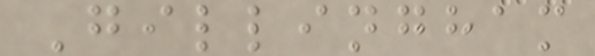Gillingham
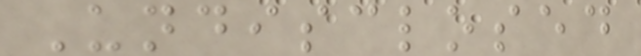Undisclosed
